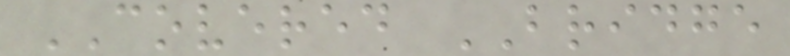COVERED BRIDGE
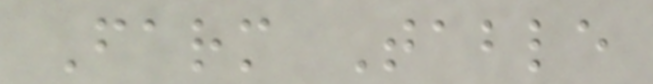Farm Table
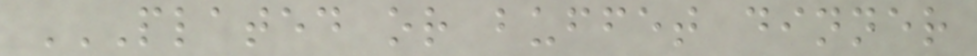PLATED OR BUFFET DINNER
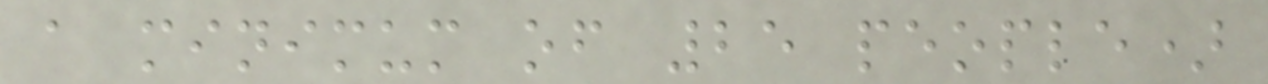a minimum of 25 people)
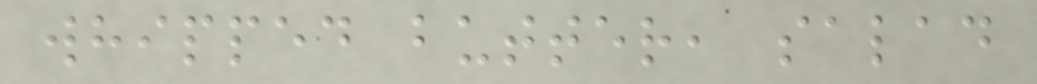whipped butter, salad
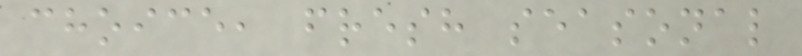choice, fresh seasonal
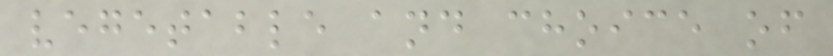vegetable and choice of
